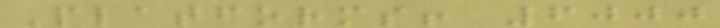Platforms! 6000
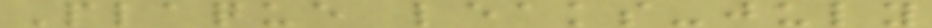Plaque leaks-july
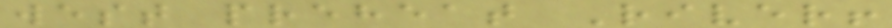west preheat River!
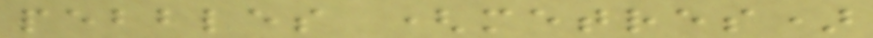pebbles (metres)
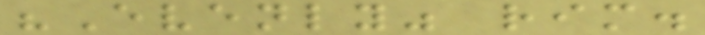"Evenly" rim.
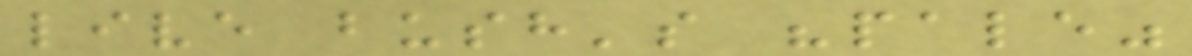live bush's "pale"
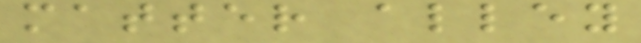matter alley
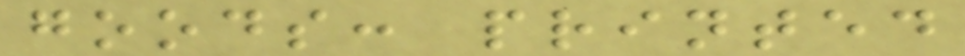goods: printed
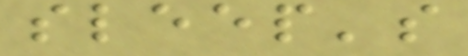sleep's
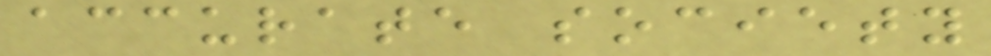accurate society
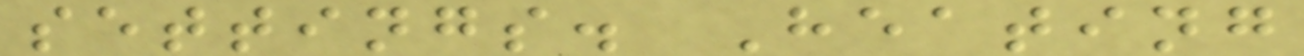settings. Heating
